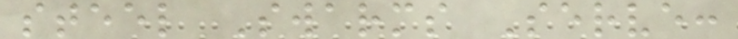steel Swarms Serve:
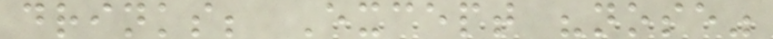drinks; Except "nose"
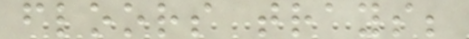floors trays;
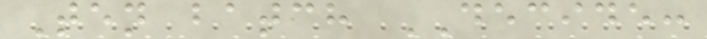Ten batch DECIDE:
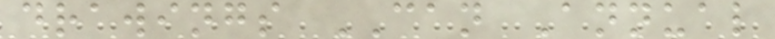drawings CAN Annual
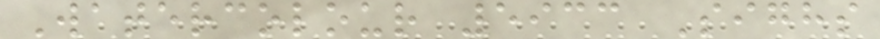Watercolour 5933 Sighs
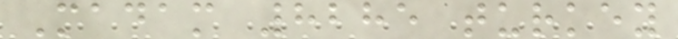Madam 8285 turkey
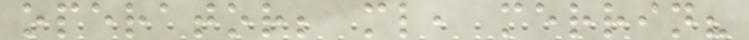operator; ml, merrin?
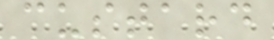custard
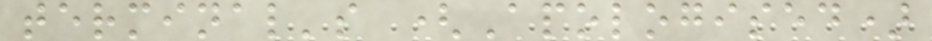terminal's (Apologised)
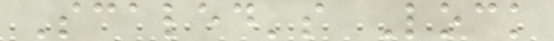Scaled's Lock
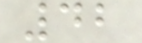42
